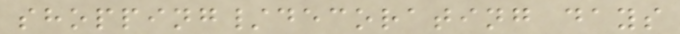shopping/decorating days
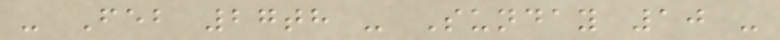- Feb 27th - Sunday 10 -
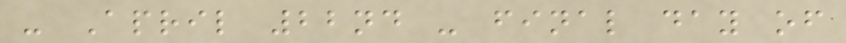- April 22nd - final day of
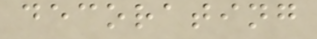decorating
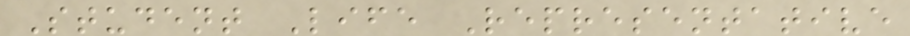Student Life Representative
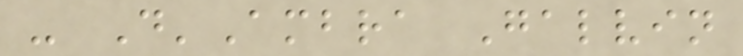- D'Ambra Galvin
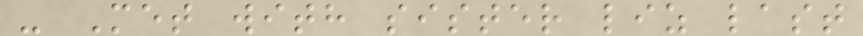- Met with sister liz last
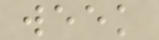week
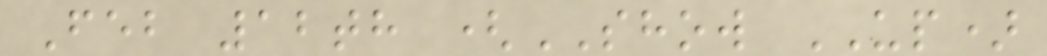Feb 12th (SHOW UP)
